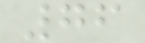76
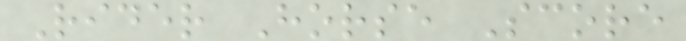Rider Horse Score
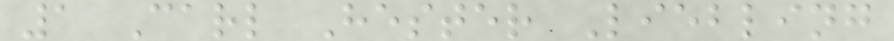1 Carl Hester Liebling
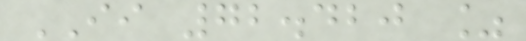II 72.420 %
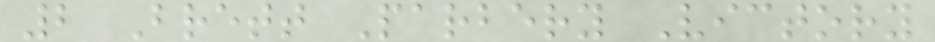2 Brett Parbery Victory
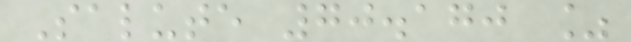Salute 70.170 %
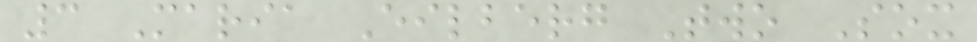3 Maria Eilberg Two Sox
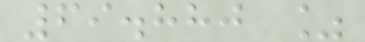69.880 %
